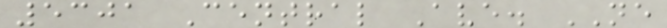5301 Central Ave. NE
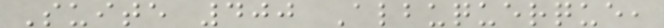Suite 400 Albuquerque,
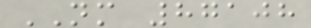NM 87108
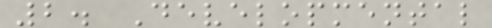2. Developmental
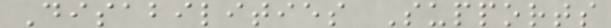Disabilities Supports
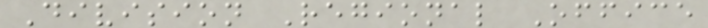Division Regional Office
